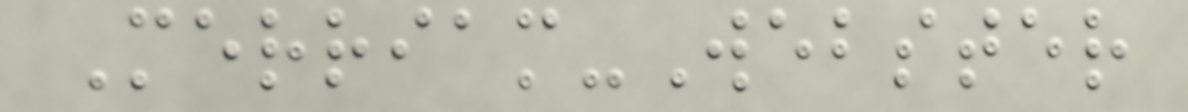Merriam-Webster
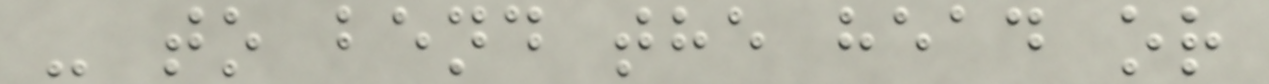- to bend the head or
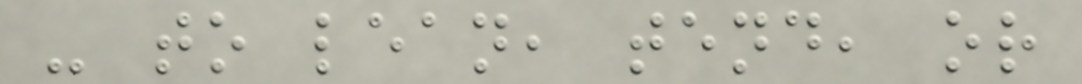- to lean, tend, or
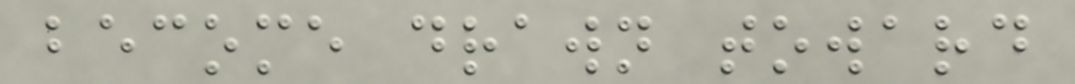become drawn toward
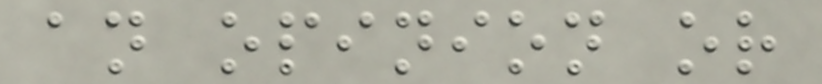an opinion or
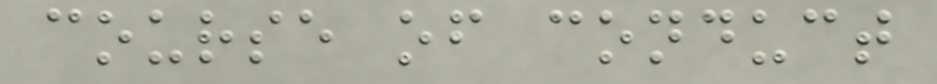course of conduct
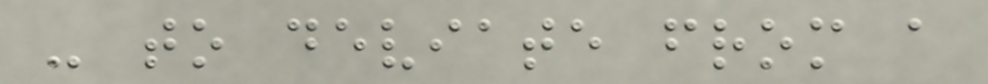- to deviate from a
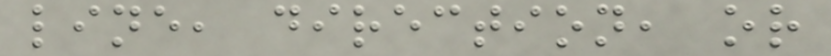line, direction, or
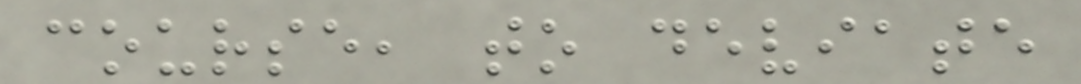course, to deviate
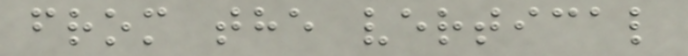from the vertical
